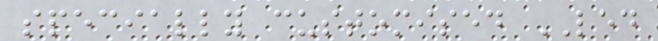specially customised LED
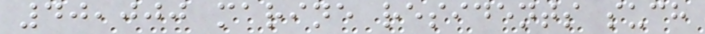40,000 marine residents such
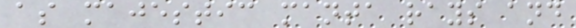as majestic manta rays and
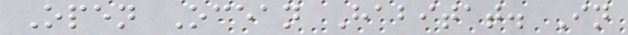Open Ocean Habitat. In
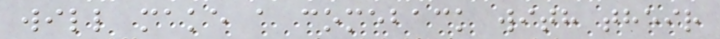will make a comeback with their
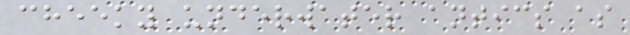cheeky underwater antics as
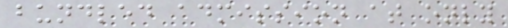bundled admission at only
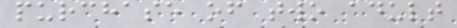purchase of two adult
